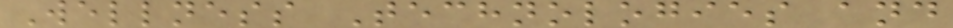Wellness Technologies and
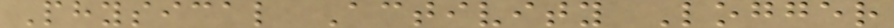Physical Activity Logger
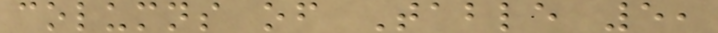columns of Table 5,
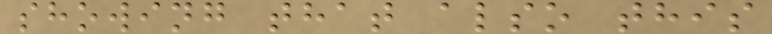showing that also this
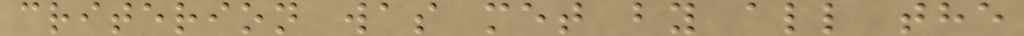criterion was met by all the
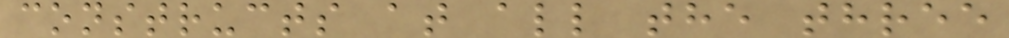constructs at all the three
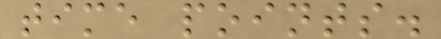time points.
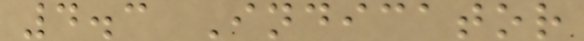4.3 Indicator
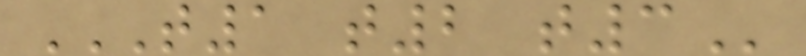T1 T2 T3
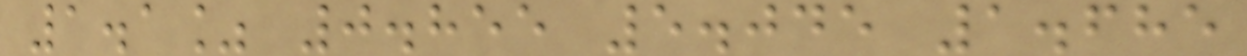1.1% 0.855 5.045 1.685
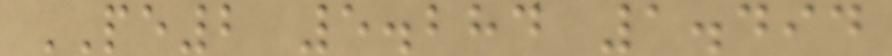PE2 5.284 1.494
